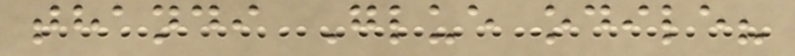thandi Glue odile?
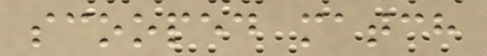scooped match
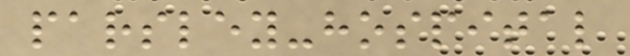parsley-hospital
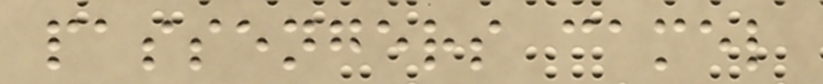passengers camel
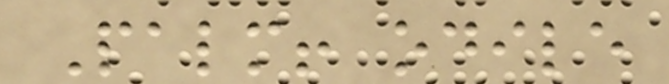Palm! odile
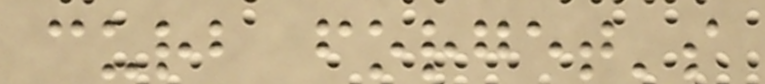curb forget's
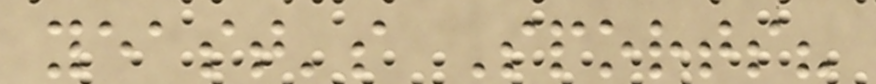yeast's Sports?
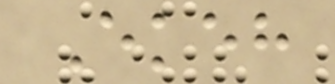Ekeh
